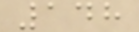148
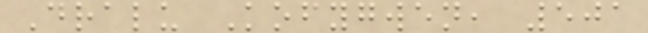Dralu Kofygwen, 501
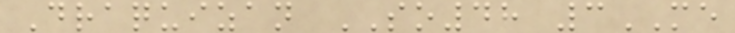Draquizan SO48 3ME
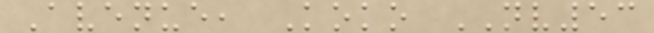Avenue, Koko NV53
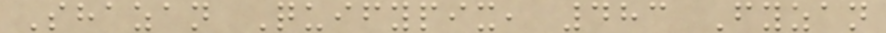Shazan Quifypix, 483 Fyzan
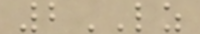2LZ
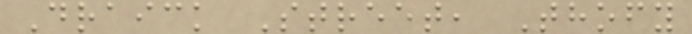Draick Street, Thofy
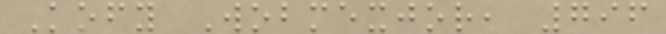Kofy Wobmexjor, 796
